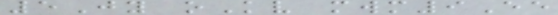5Jy oKv mwm9Ee
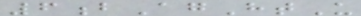6bAgHtU
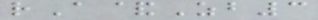rA&Zb3
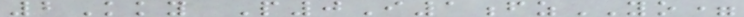2Kky P0I1fzYO=
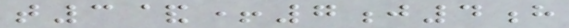t3&+7j4h
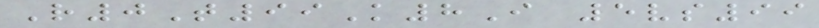R0T99K8I 5vs99
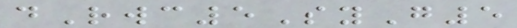dRwc5SyG5
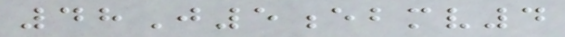48J5ebmv4
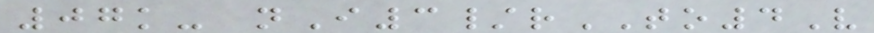07k- nI3/rTO4V
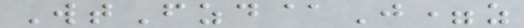WtFzd@J=z
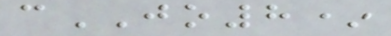cJO8*
